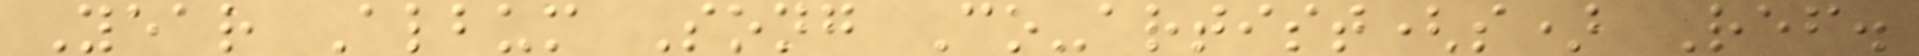Year Album Song Co-artist(s) Ref.
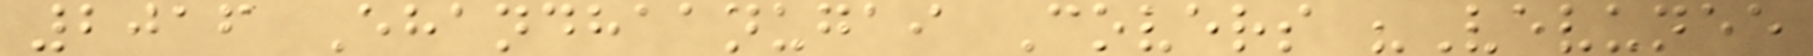2016 Ehandhaanugai Covers "Vevunee
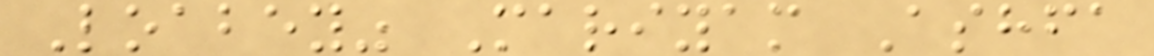Loabey" Mariyam Ashfa
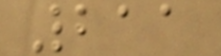211
